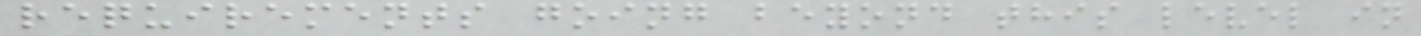requirements going beyond this level in
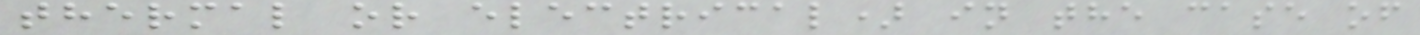thermal or electrical) in the case of
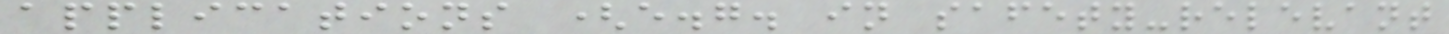applications (e.g. in safety-relevant
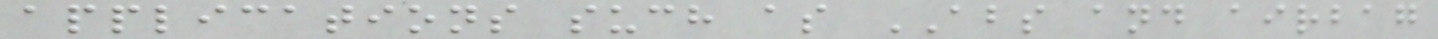applications such as ABS and airbag
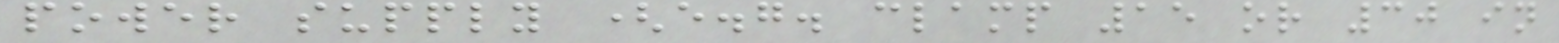power supply (e.g. clamp 15 or 30 in
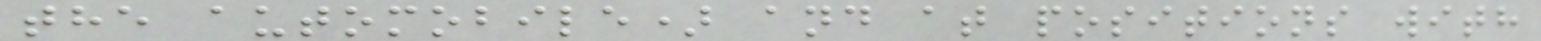the automobile) and at positions with
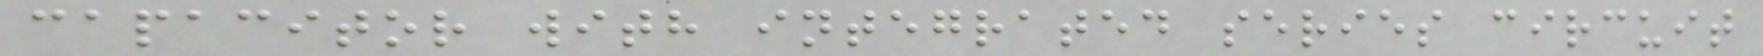capacitor with integrated series circuit
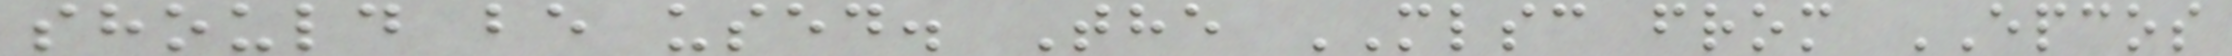should be used. The MLSC from EPCOS
